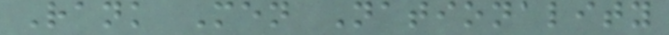Rank Men Nationality
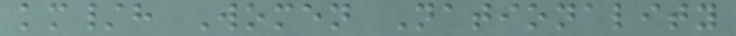km/h Women Nationality
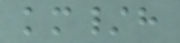km/h
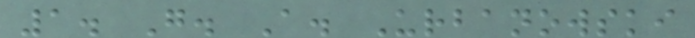1. G. A. Urbanowski
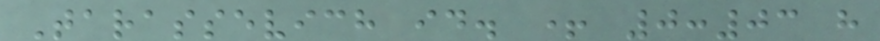Tarassevich id. + 0:03 h
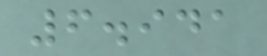6.941
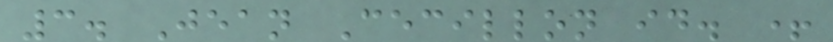3. Jean Cecillon id. +
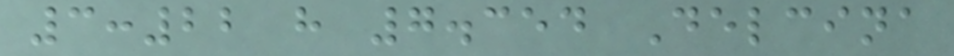3:22 h 7.354 Delcina
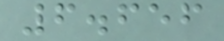6.656
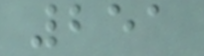251
